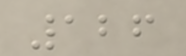126
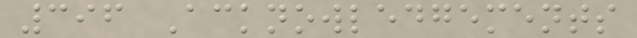396 Acknowledgements
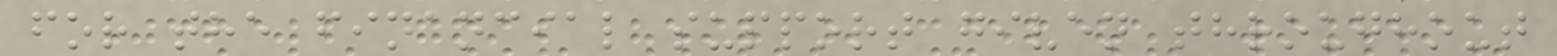for the financial support given throughout
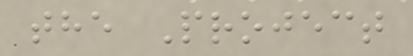the Project
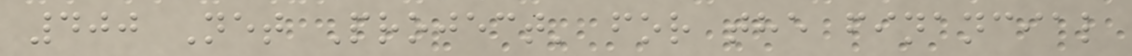400 Net Project' for the financial
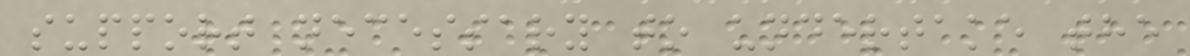support necessary to undertake the
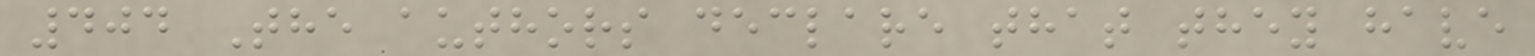404 The authors declare that they have
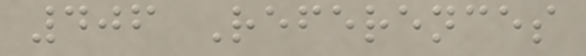406 References
